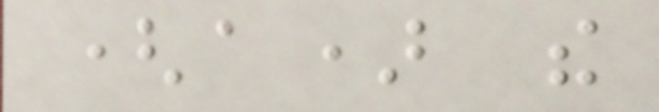(a) the
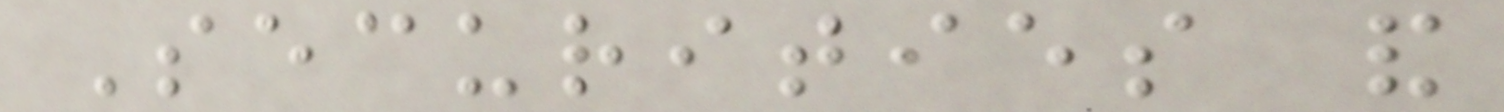Securities and
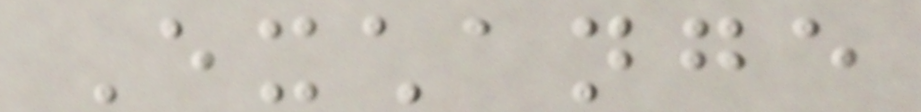Exchange
